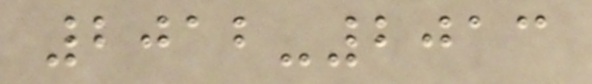2012-2013
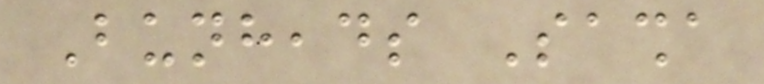Bunheads Sasha
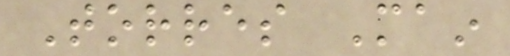Torres Main
